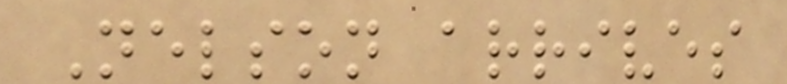Nelson arrives
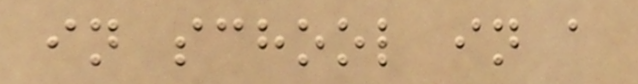in school in a
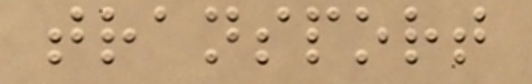transport
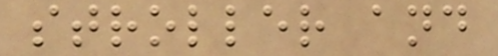stroller and
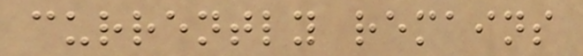currently remains
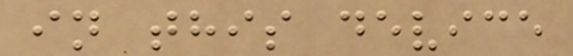in this device
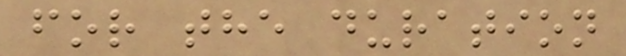for the duration
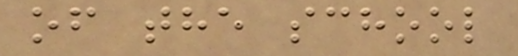of the school
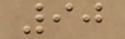90
